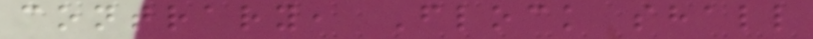contrary, Flock shall
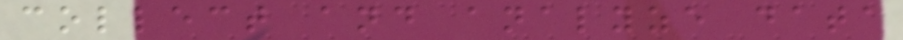collect and analyze data
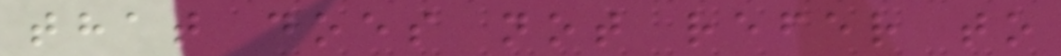that does not refer to
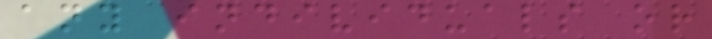any individuals or
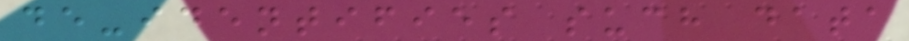de-identifies such data
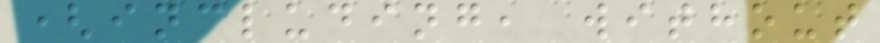(including, without
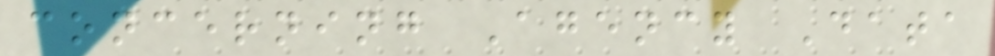concerning Agency Data
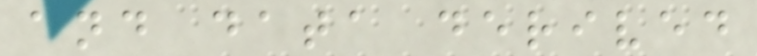and data derived
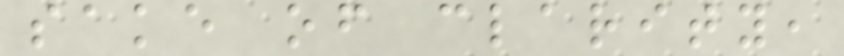sake of clarity,
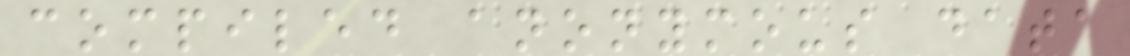compiled anonymous data
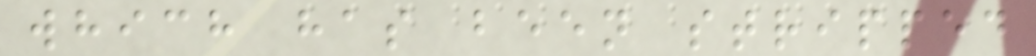which has been stripped
